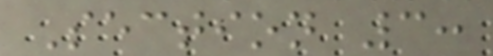Section 3:
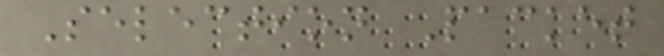Selection Packet
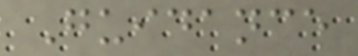Guidance
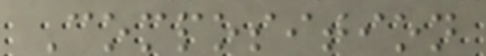Composition
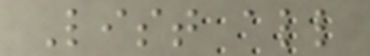List all
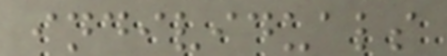individuals
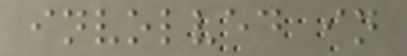involved in
